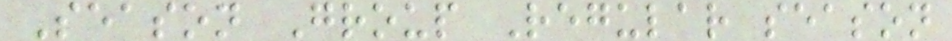Season Group Regular season
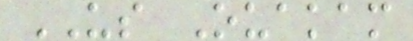US Ouakam
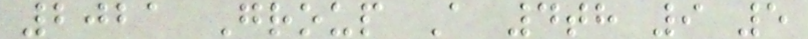2021 Group A 4th 9 5
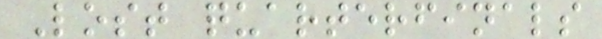Lost quarterfinals
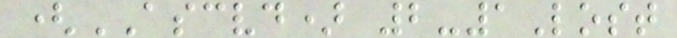(ASCVD) 2-1Lost
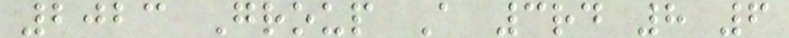2023 Group A 3rd 8 6
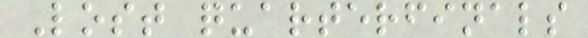Lost quarterfinals
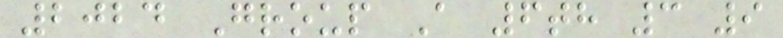2024 Group A 6th 3 9
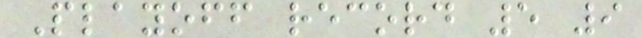Playoff record 5 9
